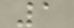1
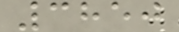3850
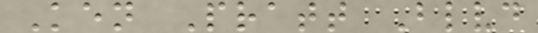Ken Pratt Blvd
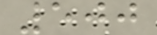500
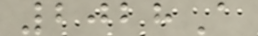2028A
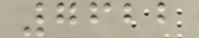7622
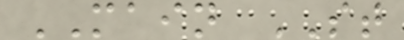MAIN ST
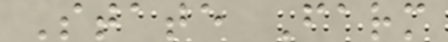State Farm
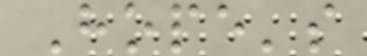Hope's
